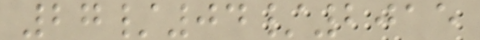27/04/2015
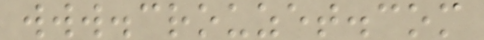www.crouzet.com
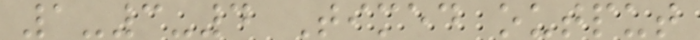1-3-4 Timed output
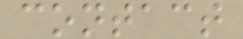contact
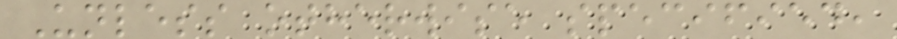Unless otherwise specified,
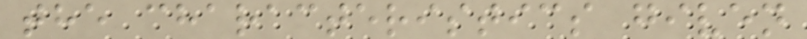the characteristics given
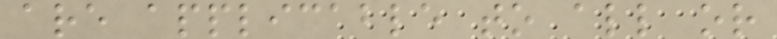are applicable to all or
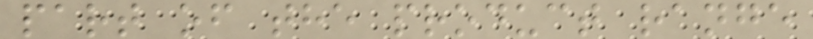part of the product range
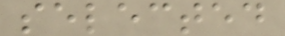selected
